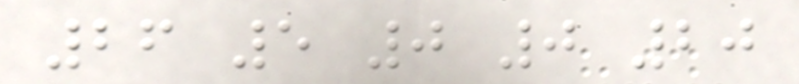26 5 0 0 20
